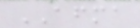AFMA
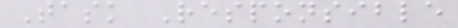Task Responsible
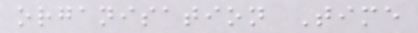organisation Time
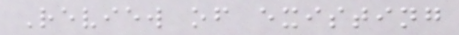Review of existing
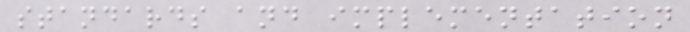standards and implementation
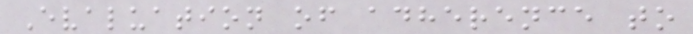Evaluation of adherence to
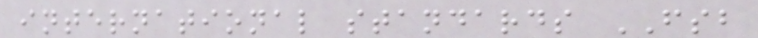international standards FSB
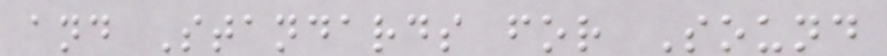and Standards for Sound
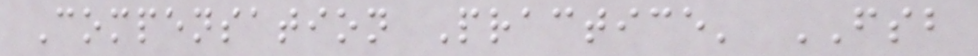Compensation Practice' FSB
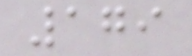179
